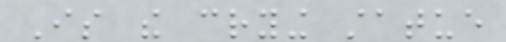Is the crying statue
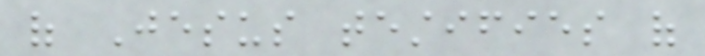of Jesus testifies of
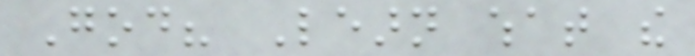God? Learn what the
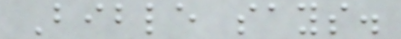Bible says.
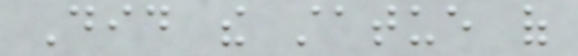Did the statue of
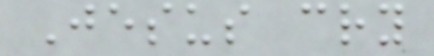Jesus cry
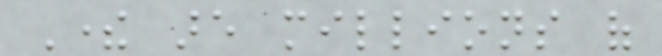There are millions of
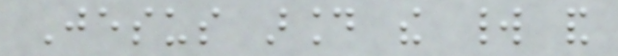Jesus around the world and
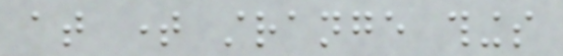at time strange things
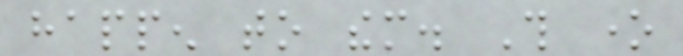happen to them. This one
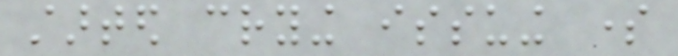started crying issuing some
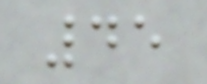45
